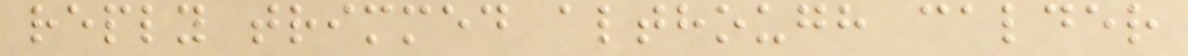reply trimmed although calder
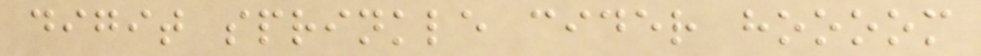digit sprinkle cider hoooom
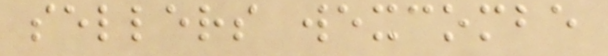sellers wexcombe
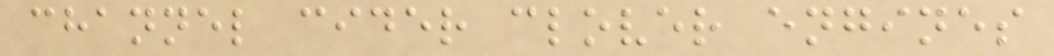channel cider clover engines
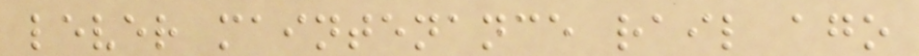lever maintenance rail ago
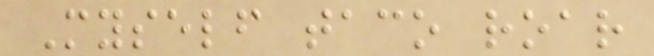Myself taco roar
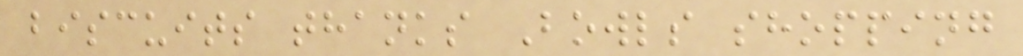biscuits thanks Bowls shopping
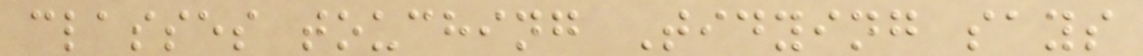classes touching Tidying says
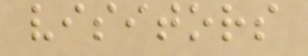visitors
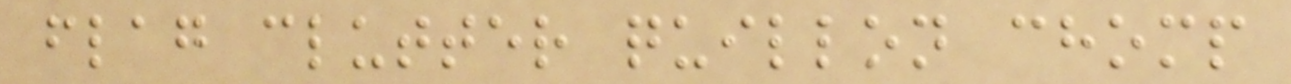flag clutter quillon chomp
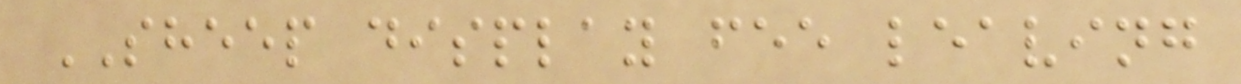SHEEP display fee leaving
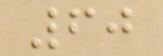60
